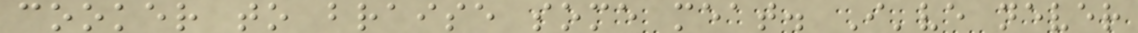cooker to braise some meat. I've never
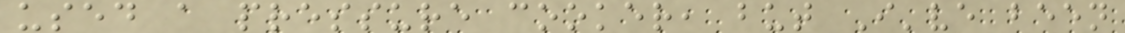used a pressure cooker, but I've been
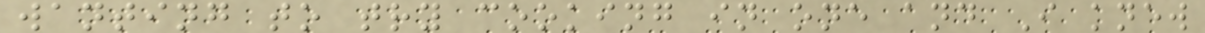wanting to try cooking in one and I knew
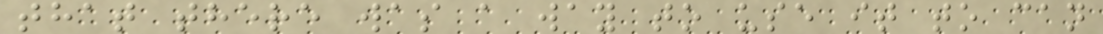that there was a way to use it to can
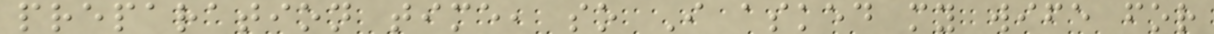preparation time, so I asked my wife for
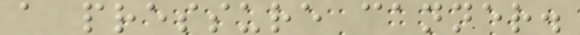a pressure canner.
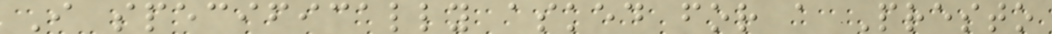I specifically asked for a Presto
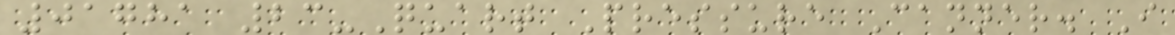01781 23-Quart Pressure Canner. I
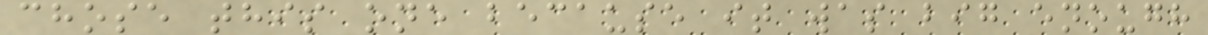chose this one because it was big enough
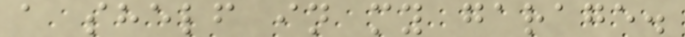a shelf in my garage.
